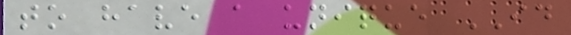to have a unique ID
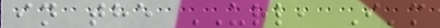in the URL, I'm
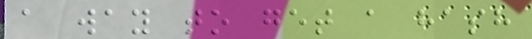a way to get a hash
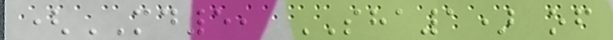(MD5, SHA1) of
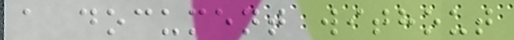a document without
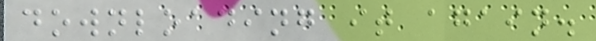downloading it again.
